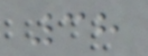38
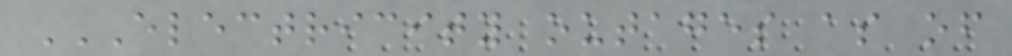ELECTRICITY OUTAGES AS OF
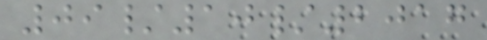09/10/2017
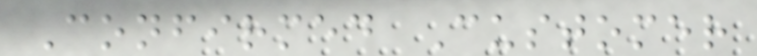Confirmed Customer
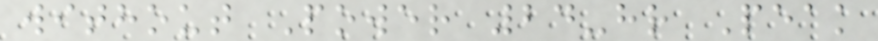without Power 24-hr Peak
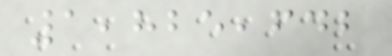1,825,642
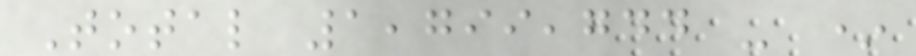Total 1,799,744 - *
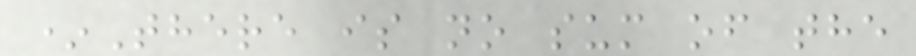*There is no sum of the
